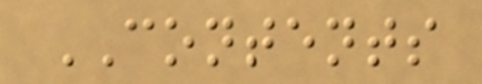CONTENTS
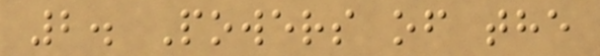2. Powers of the
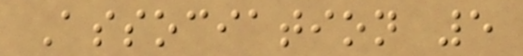Association 5
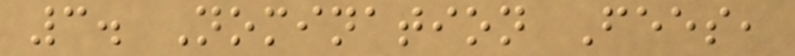3. Nomination Fees,
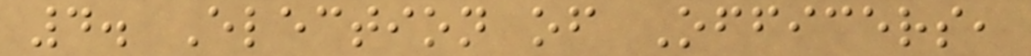4. Election of Officers,
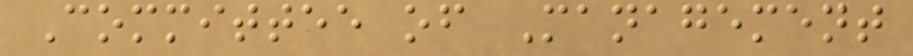Committee of Management
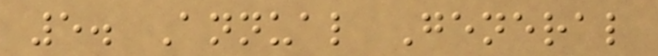5. Annual General
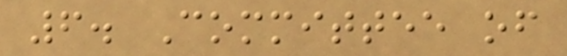6. Committee of
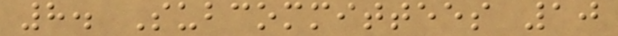8. Subcommittees 10
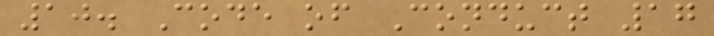10. Code of Conduct 17
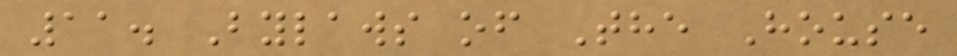11. Bylaws of The House
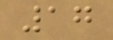17
